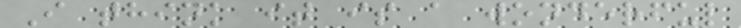I think it is a wonderful
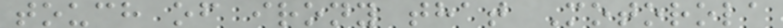touch of irony that Motorola
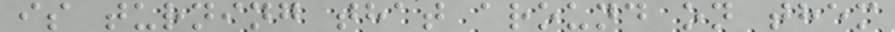is turning that around on them
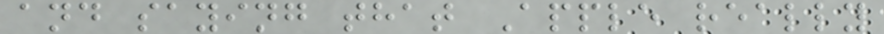and saying that Apple really
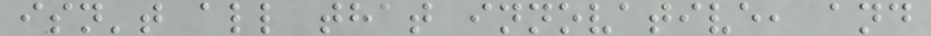isn't all that innovative, and
